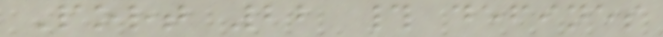Port 22 # defines
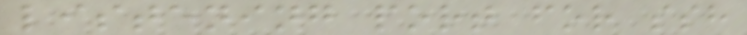listening port for ssh
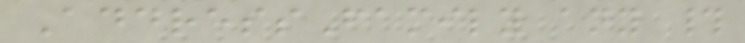AddressFamily any #
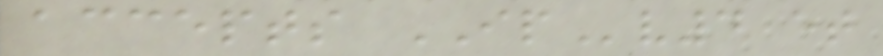accepts IPv4 et
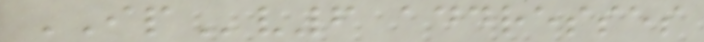IPv6 addresses
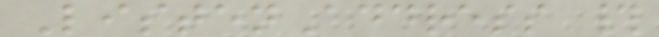ListenAddress #
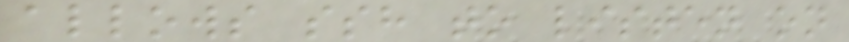allows ssh to listen on
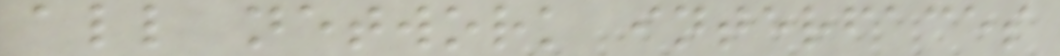all network interfaces
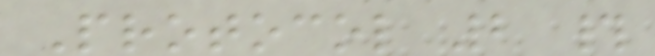Protocol 2 #
